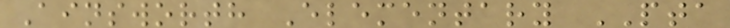Ainsworth Elementary PTA
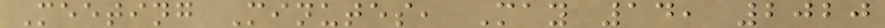Meeting Minutes, May 14, 2020
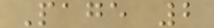Page 2
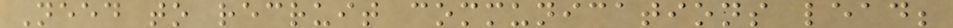Need to recruit communications lead;
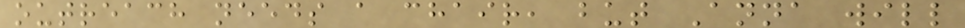outreach needs a chair, but Anna will
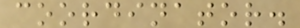coordinator.
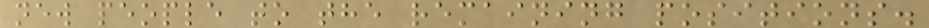new people to the remaining positions.
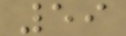59
